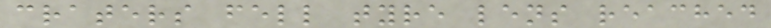craters fell tyre lens reached
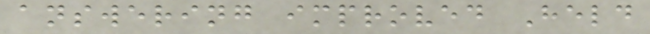answering improved Held
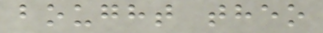bought theo
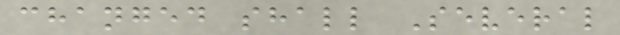changed shall Several
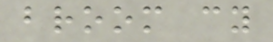broom cy
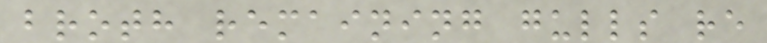broth remaining gulls re
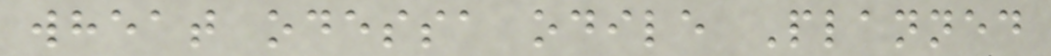wheat odessa odile Planned
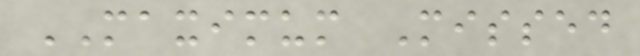MAXIMUM Missed
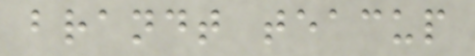brandt teacup
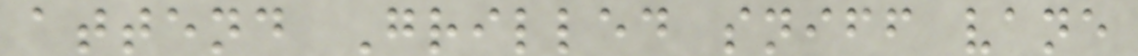attend Grilled sniff vane
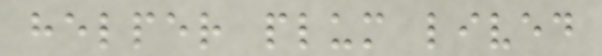helper plum lived
